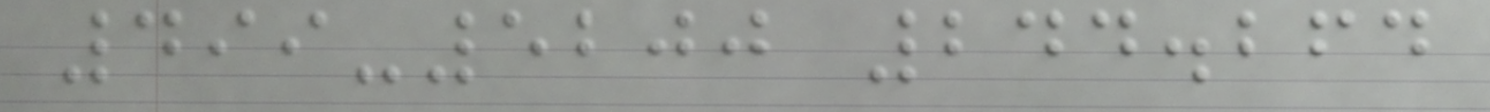499-5200 244.264
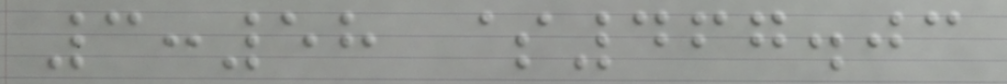3:58 $467.03
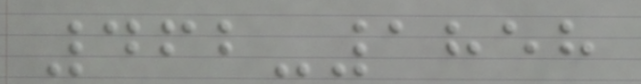462-1858
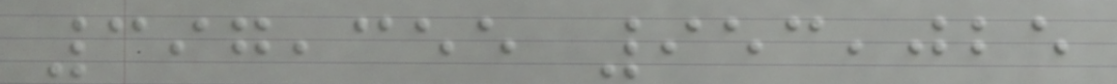397,355 953,025
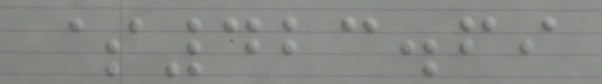$423.69
